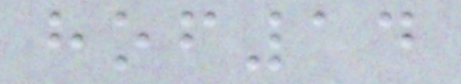hof14
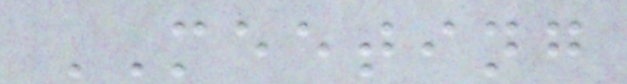MEETING
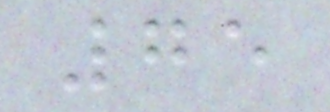75
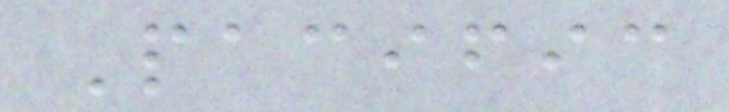Pacific
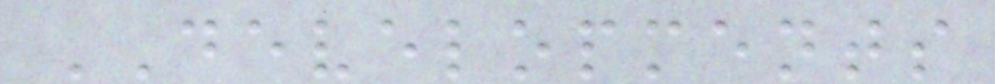DEVELOPMENTS
